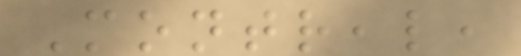Montreal,
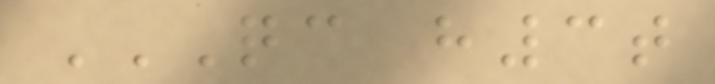QC H3T
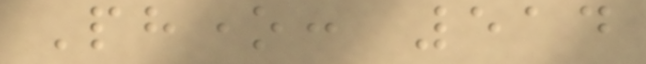Phone: 514
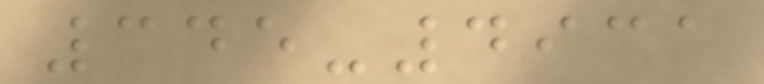345-4931
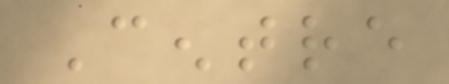Centre
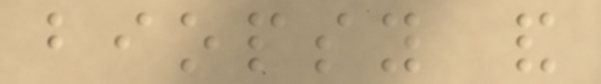biopsy and
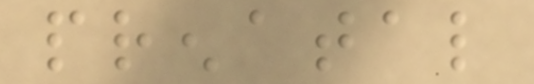prenatal
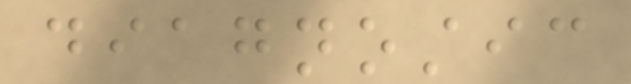diagnostic
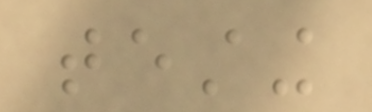testing
